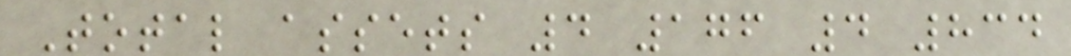Total assets 4 176 4 834
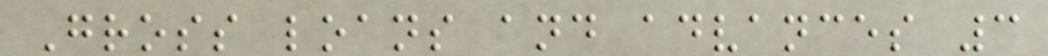Gross loans and advances 3
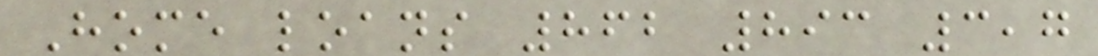Home loans 862 893 3,7
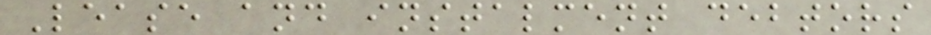Lease and instalment debtors
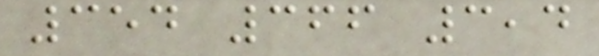354 366 3,4
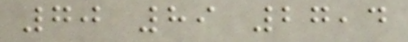70 89 27,4
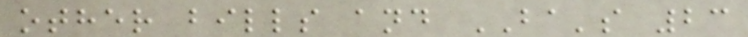other bills and BA's 23
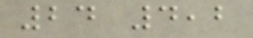24 4,2
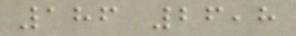186 26,8
